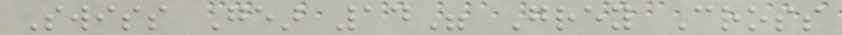Swiss Gear 14" Grey Cross
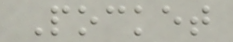Pocket
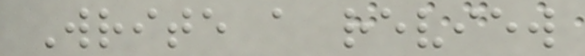Write a review
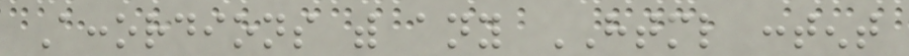Accordions with any HTML content
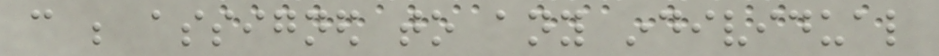can be assigned to any individual
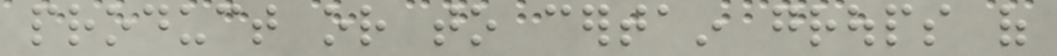product or to certain groups of
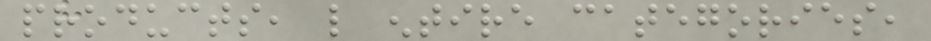products, like entire categories,
